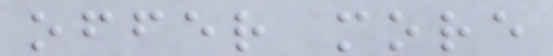offer more
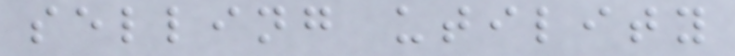selling utility
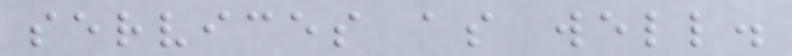services as well.
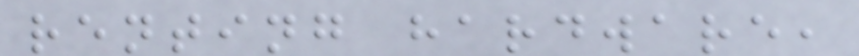renting hardware,
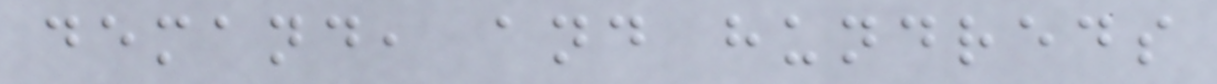demand, and hundreds
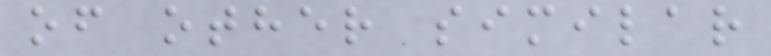of other similar
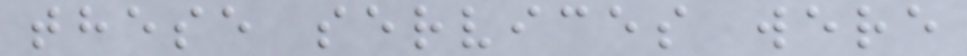these services were
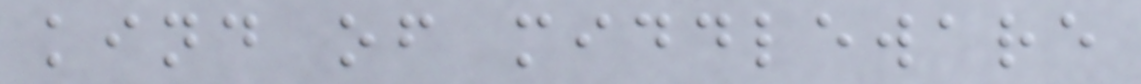kind of middleware
